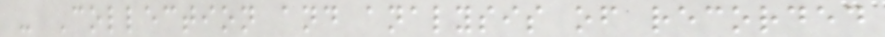- Collection and analysis of recorded
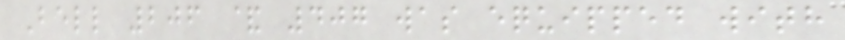Bell 206 & 407 was equipped with
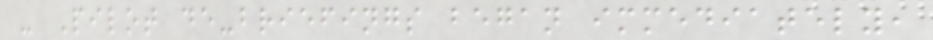- Pilot de-briefings began immediately,
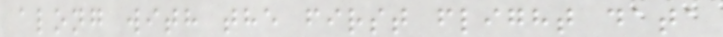along with the first flight data
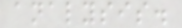analysis.
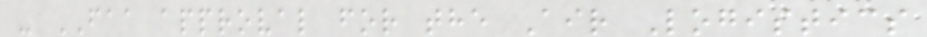- FAA approval for the Air Logistics
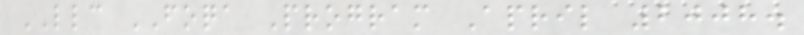LLC FOQA Program April 2008.
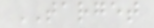TARGET
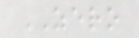ZERO
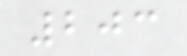203
